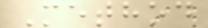Method
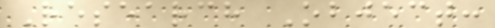Research Object:
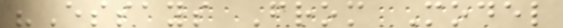"Essays From Model
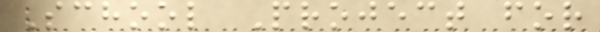School Project for
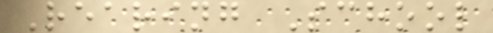Rearing School
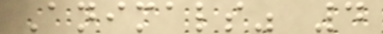Animals" 4
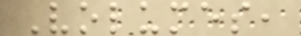Volumes,
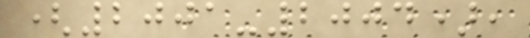(2001-2004),
